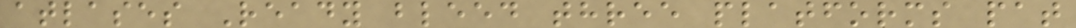atlases Ready bleed three platforms pat
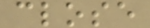close
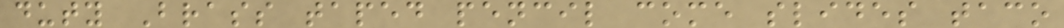duty Brass taped pencil come slides taco
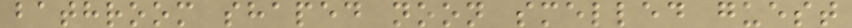bathroom shaped noon smelled guest
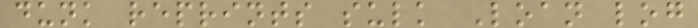dunk reprints sulk Loan log
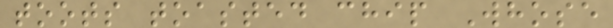toots toasted chip Whose
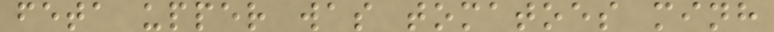feta upper was tomatoes minh
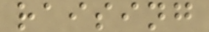raising
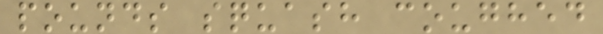pounds squash coughed
